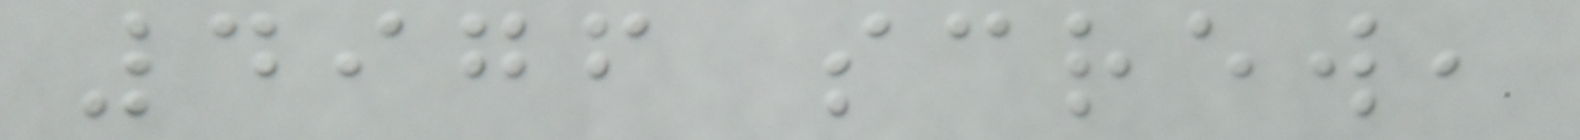4976 screw,
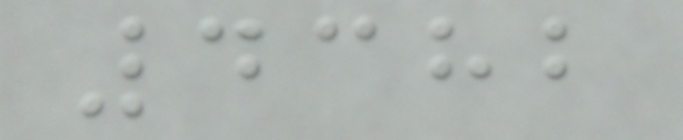4382
